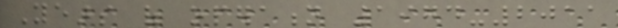Years of operation 1974-2011
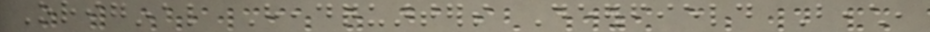Original Headquarters Deerfield Beach,
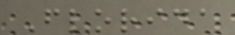Florida
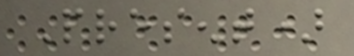Present)
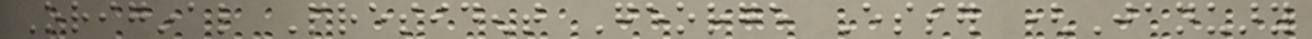Original President George Esser (January
